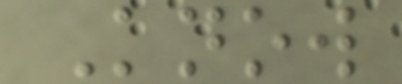Know
